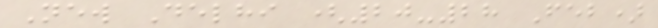New Delhi (20-28 Feb)
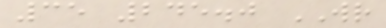35 245.0 WR
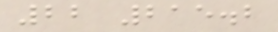22 215.2
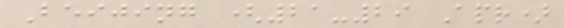Beijing (21-29 Apr)
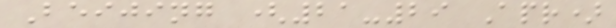Beijing (21-29 Apr)
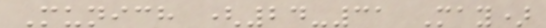Munich (24-31 May)
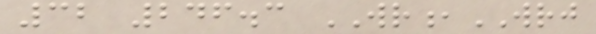32 246.3 WR,WRJ
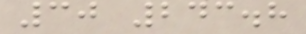30 243.8
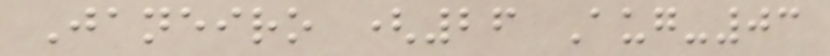Janeiro (26 Aug-03
